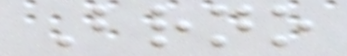Brno
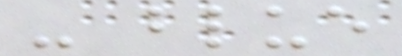- blue
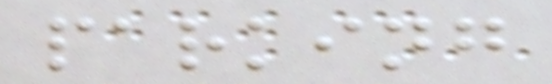parking
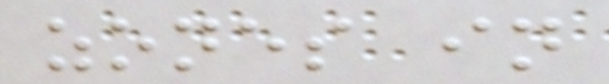zones in
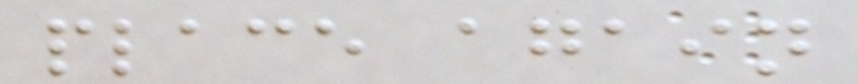place again
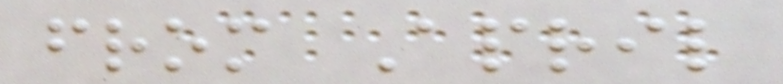from April
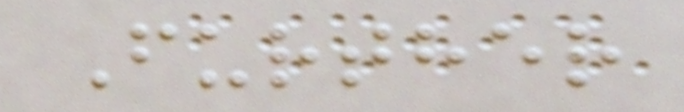Further
